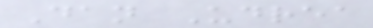Dan Udrea
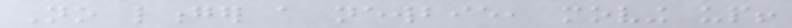No longer a newbie, moving up!
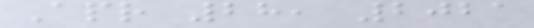Apr 28, 2021
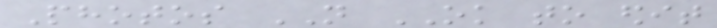Photos NOT OK to edit
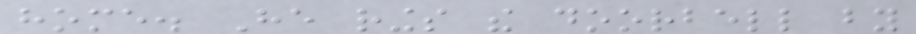home. He rings the doorbell by
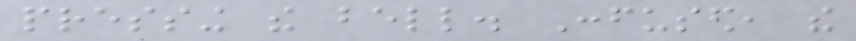pressing the bell. Confused, the
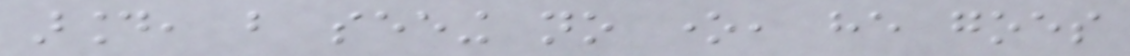around, but seeing no one, he goes
